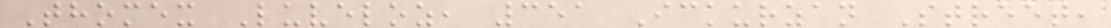Thomex Luveloz, 351 Ickurzan Street,
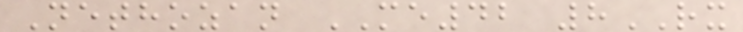Nethozan ME42 8RX
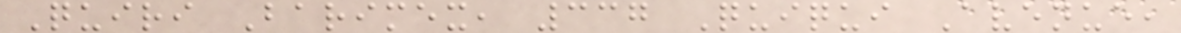Quiri Barimex, 337 Quiqui Avenue,
